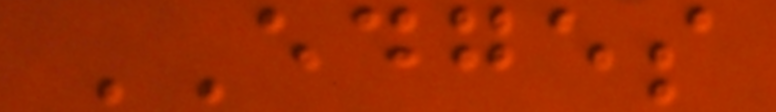EDGES
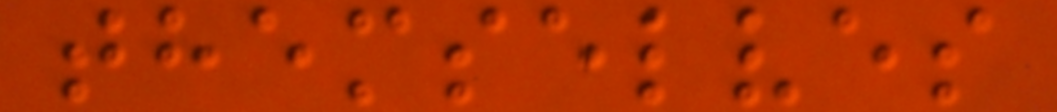themselves
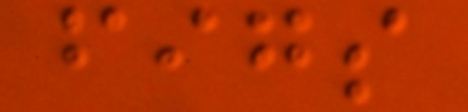figs
